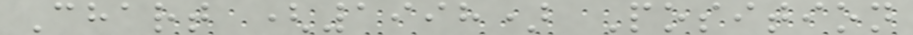Chart (1998) Position
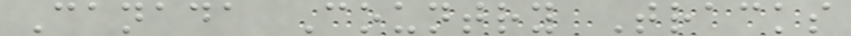Canada Country Tracks
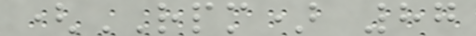(RPM) 87
